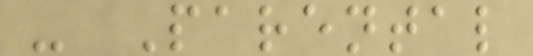- Parental
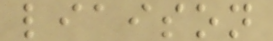liaison
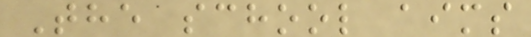The school aims
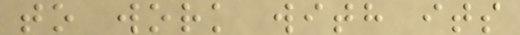to work with its
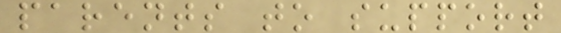parents to support
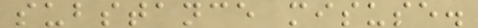substance misuse.
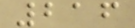216
